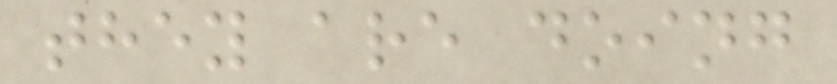they are doing
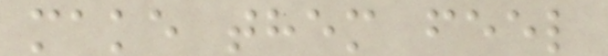make them feel
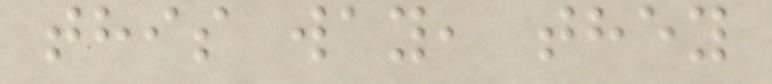this way, they
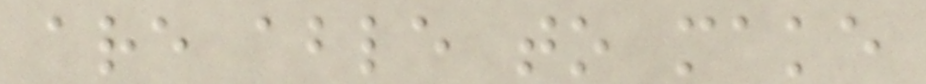are able to make
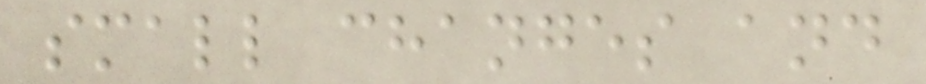small changes and
